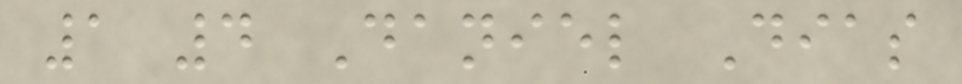1 4 Daniel Dias
